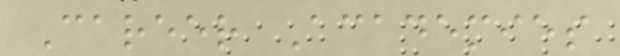Career Academies
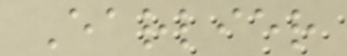Earlier
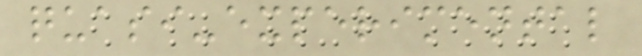quasi-experimental
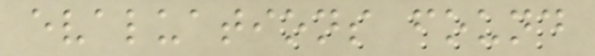evaluations found
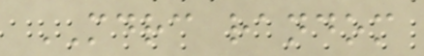MDRC random
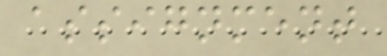assignment
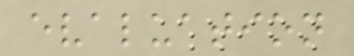evaluation
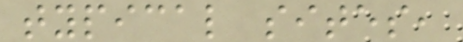typical sites,
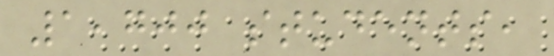1,700 students,
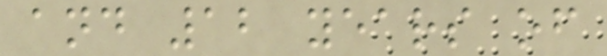and 12 years of
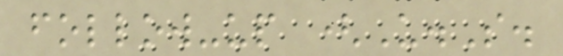follow-up (U.S.
